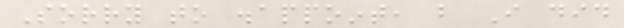Sorry to disappoint, but I did
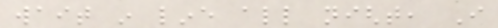wait in line all night, I
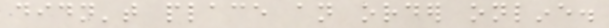didn't place an order online.
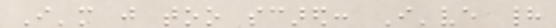I'm just too scared: I've had
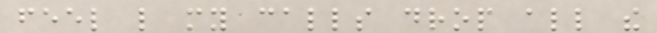feel like my calls drop all the
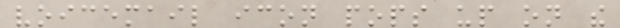voicemail icon pops up on the
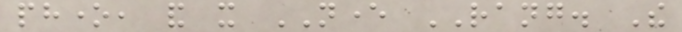phone, and it NEVER RANG. The
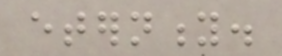eternity.
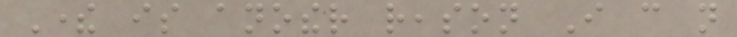There is another reason I can not
